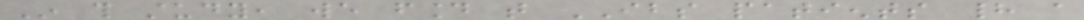In this study, we found that IBS patients had a
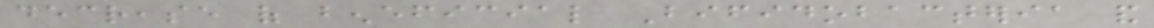decrease of beneficial Bifidobacteria and
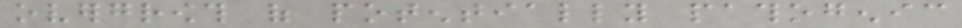overgrowth of potentially pathogenic
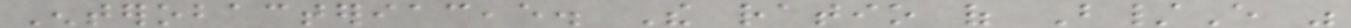Enterobacteriaceae. The ratio of B/E was
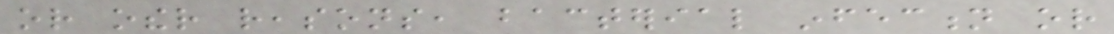or other reasons, bacterial infection or
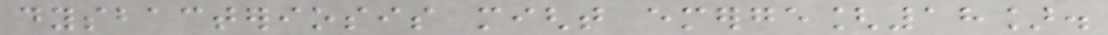dysbacteriosis might emerge[18].
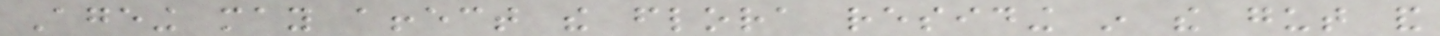Ageing may affect the flora residing in the gut and
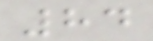84
